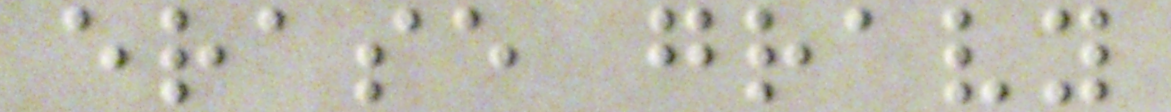erase gravy
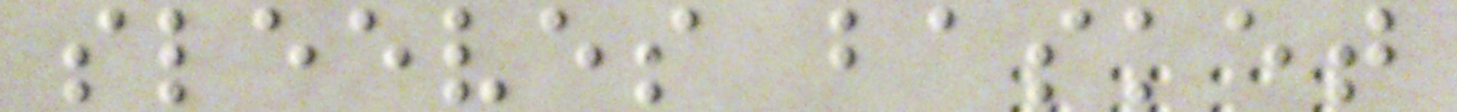sleeves basket
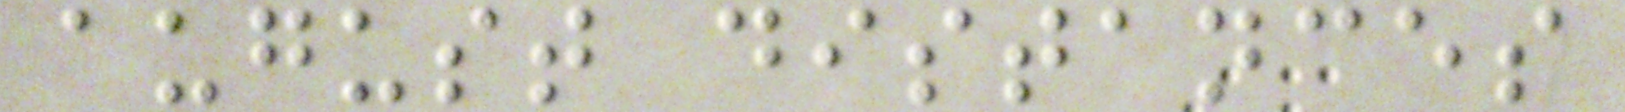august distances
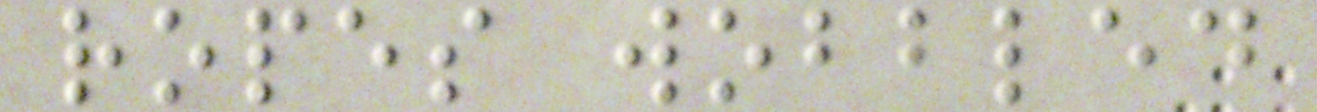ropes wobbled
